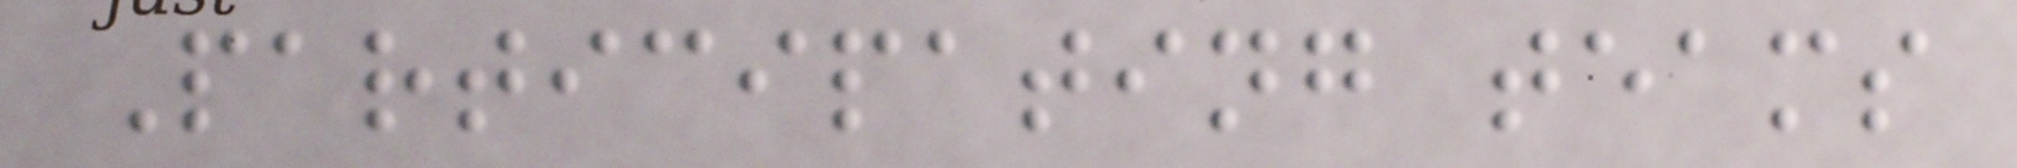Participating teams
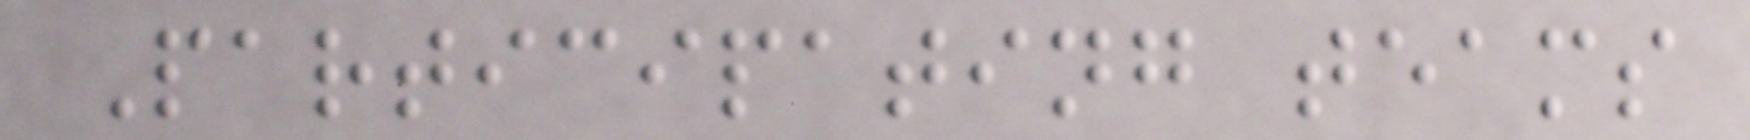Participating teams
